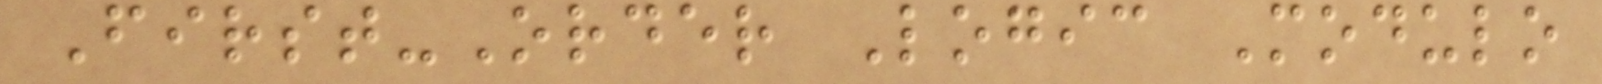First-Order Logic Modulo
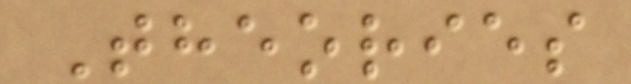Theories
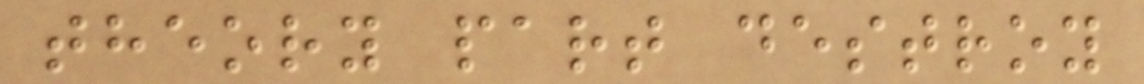theory part destroy
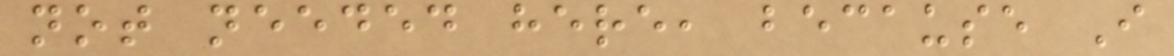not needed here, because I
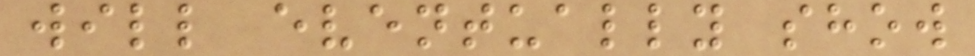will eventually show
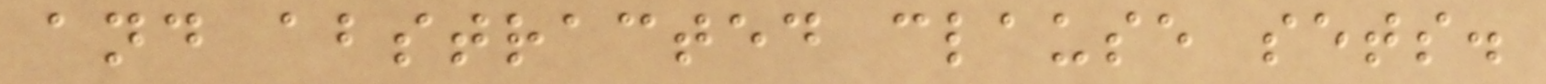and abstracted clause sets.
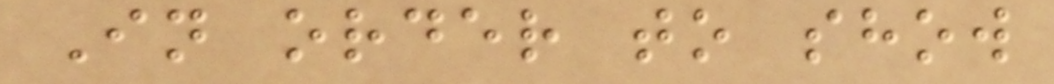In order to show
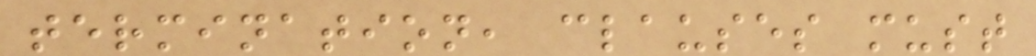termination, clauses must
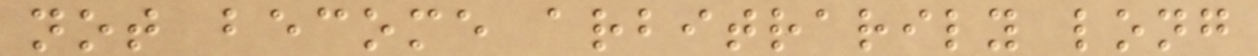not become arbitrarily long
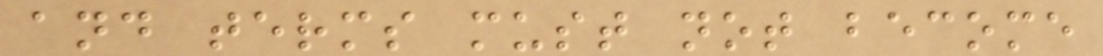and terms must not become
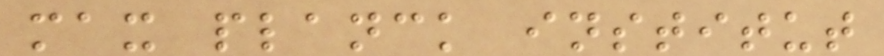max planck institut
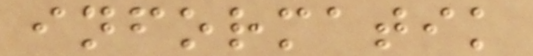informatik
